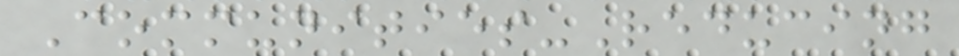Communities-Reducing
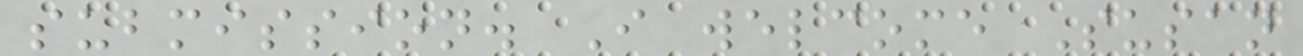submission. I welcome Susan
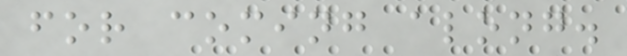for coming along.
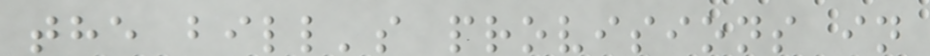the bill's provisions in
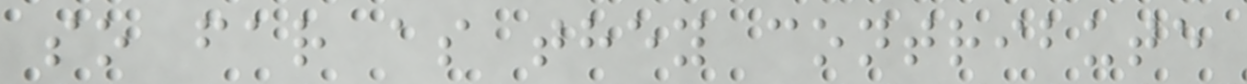so far as they contribute
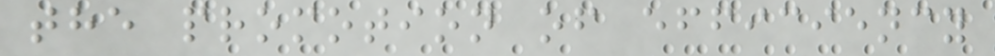the promotion of efficiency
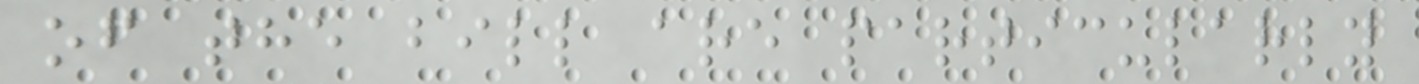of the bill are particularly
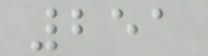251
